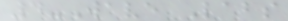4-Wave Labs
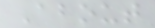About
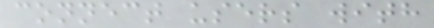connect users with
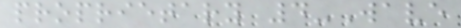proprietary 4-Wave
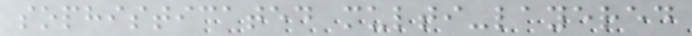sophisticated multi-layered
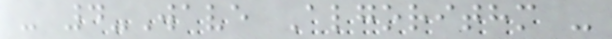- 4-Wave Algorithm -
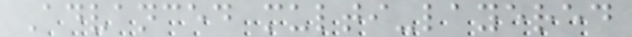Advanced multi-layered
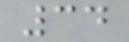34
